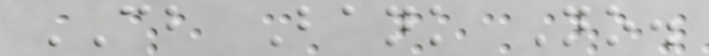CB Bank No.
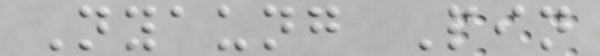Nyaung Pin
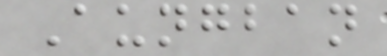Aungban
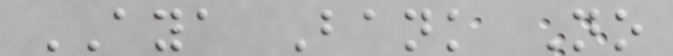AYA Bank No
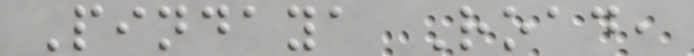Pindaya Road,
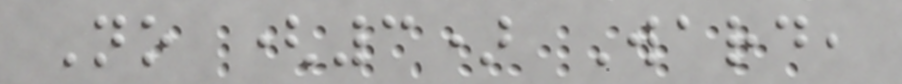No (3) Ward,
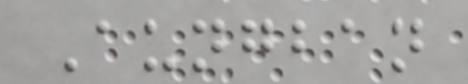Aungban
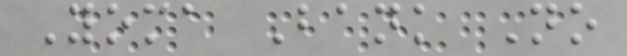Yoma Bank No
